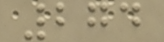274
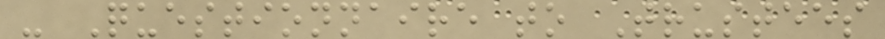- Questionnaire to Trustees
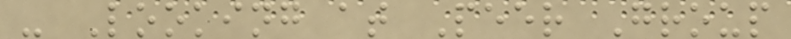- Looking at Peer Group
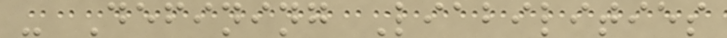- Defining Liabilities
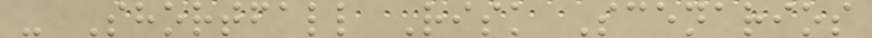- Shortfall Risk Scenarios
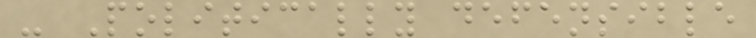- Politically defensible
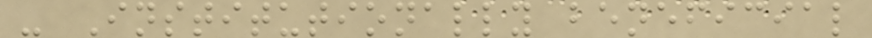- Institutionally beneficial
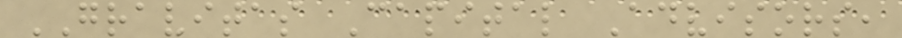GRAVITAS Capital Advisors,
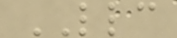LLC
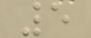5
